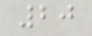20
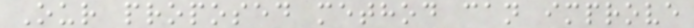Our proposed method can improve
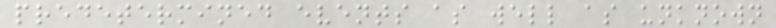predetermined events as well as unknown
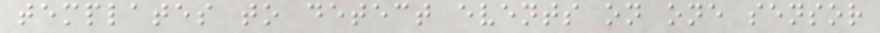templates to detect events on one sensor
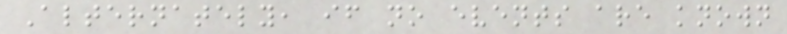Alternately, if no events are known
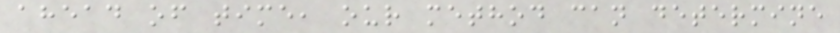ahead of time, our method can determine
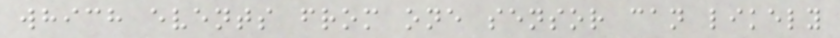which events from one sensor can likely
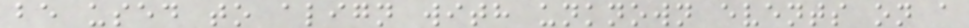be used to align with unknown events on a
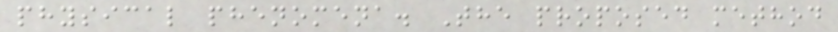physical phenomena. The proposed method
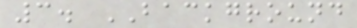3. BACKGROUND
